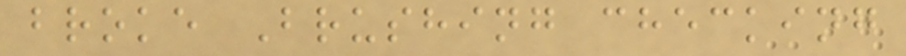broke Brushing checking
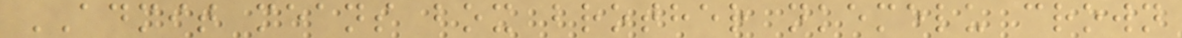ADMIT means box brother nkemelu crown
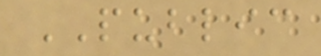PUBLIC
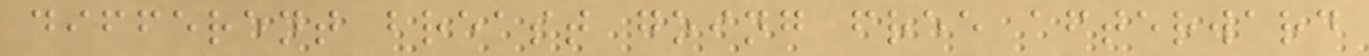different breast going free afterward
